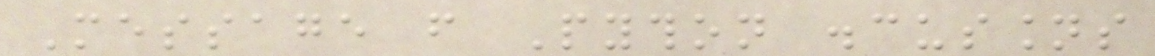Message from Python discussions
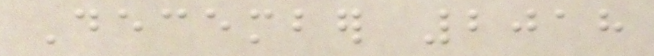December 2018
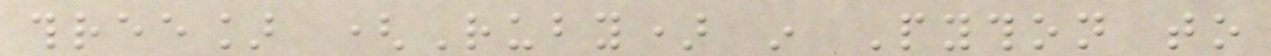three] (Ruby) in Python to
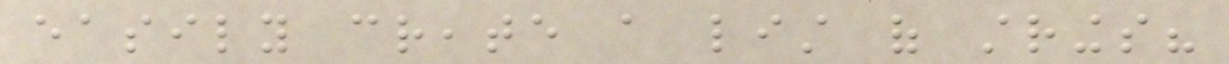easily create a list of strings?
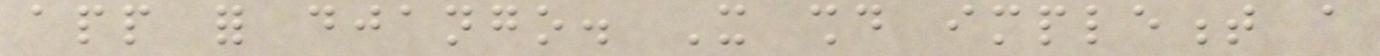app for django. It should implement a
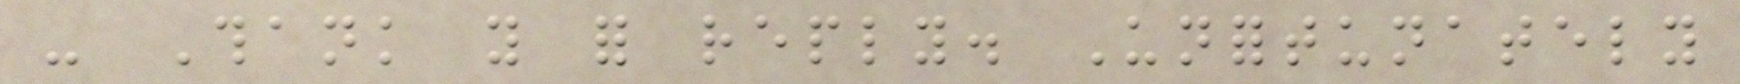- Thank you for reply. Unfortunately
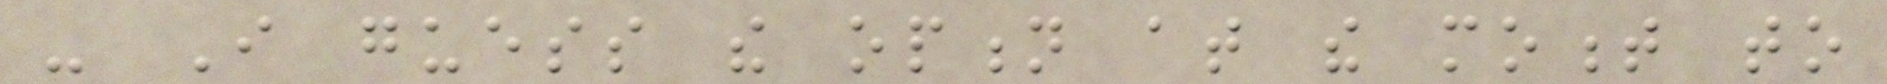- I guess the option at the moment to
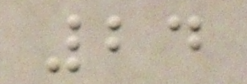24
